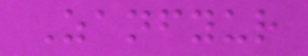Zanfyur
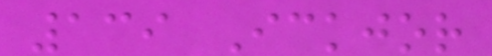139 Ickjor
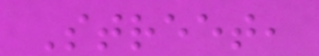Street,
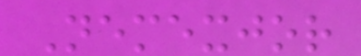Nemexjor
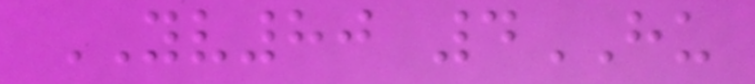YV80 4HU
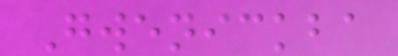Gwenickba
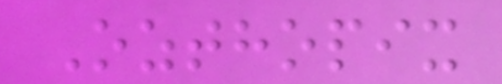Ozthopix
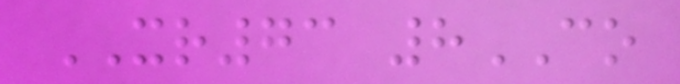XR73 8CO
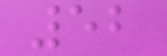52
